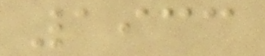1933
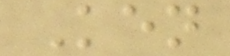Ken
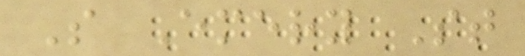S Emery St
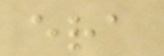era
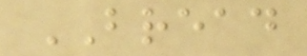BREAD
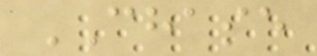CHASE
